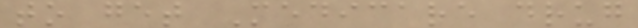to get Medicare drug
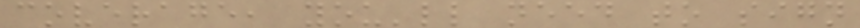coverage, you'll need to sign
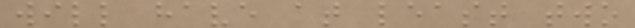will have at least two
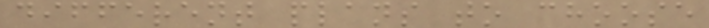different plans to choose
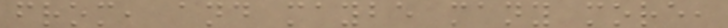from, and maybe many more,
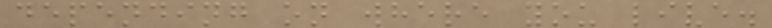depending on where you live.
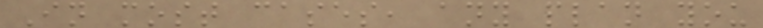In most cases, any plan you
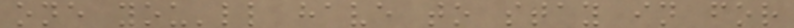one you'll have to stay in for
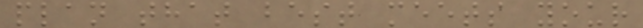plan that best meets your
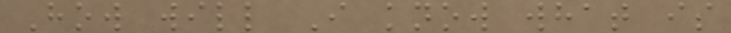How will I know what is
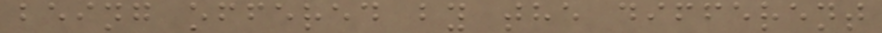being offered by the different
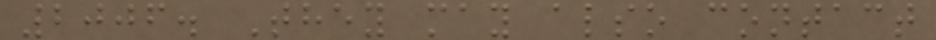2006. They may also contact
